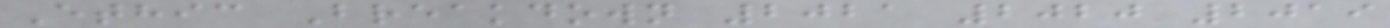Ethic Breakdown 2021 2020 2019
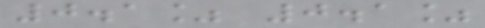0.1% 0.1%
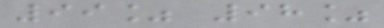99% 98%
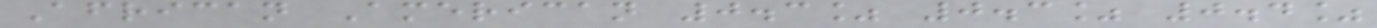African American 0.3% 0.3% 0.4%
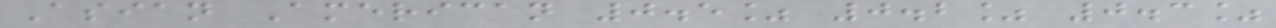Asian American 0.5% 0.2% 0.3%
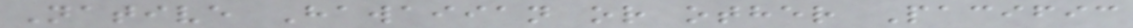Native Hawaiian or other Pacific
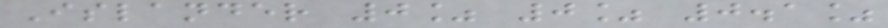Islander 0% 0% 0.1%
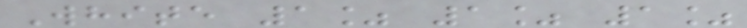White 1% 1% 1%
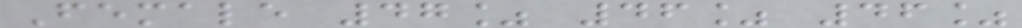Female 47% 46% 46%
